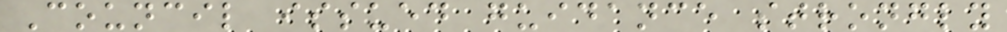Council issued guidance strongly
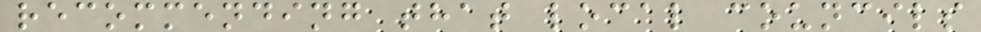recommending that local councils
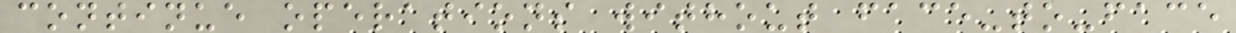continue operations without face-to-face
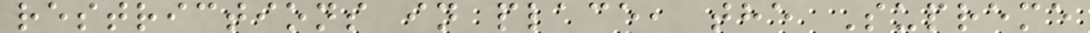restrictions in place, the Supreme
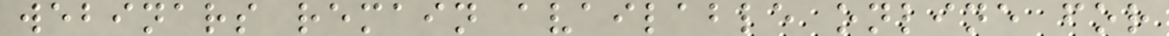webinars remain available online for
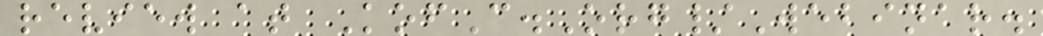review at KofC.Org/Webinar.
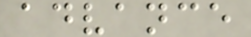advance
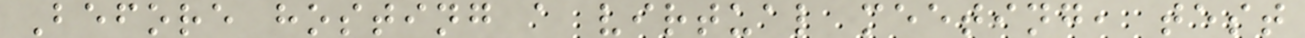Before hosting a virtual meeting, test
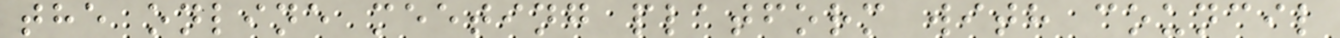the online meeting platform with council
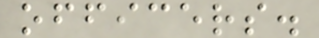officers.
